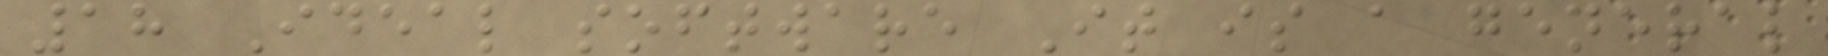18 Ideal software It is a general
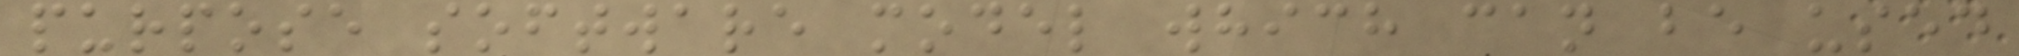purpose software model which can be used
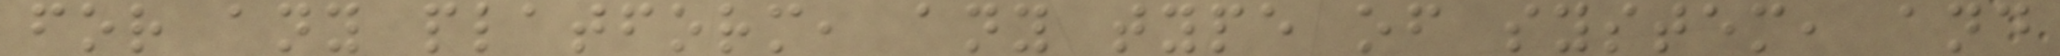for any platform, any type of system, and
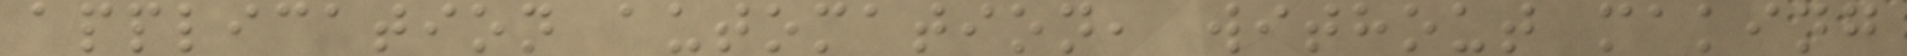application automation, without making
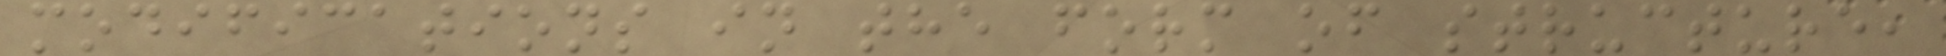modifications in the form of structure,
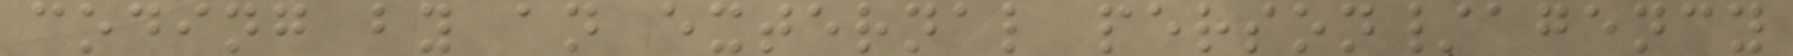coding by an external person/agency
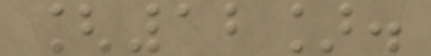[12].
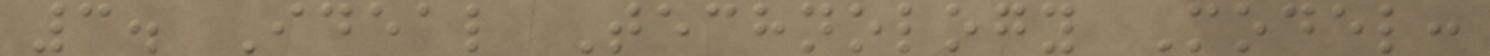3. Ideal Technology Model:
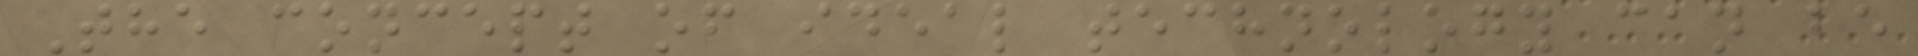The concept of ideal technology can be
